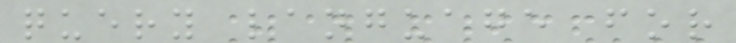query language for
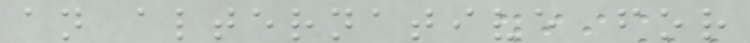an alternative for
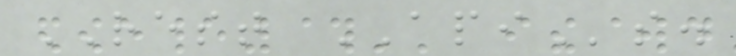REST APIs.
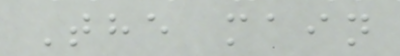The main
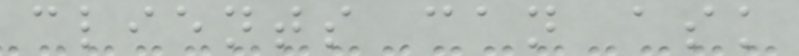clients can ask
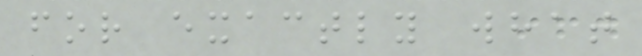for exactly what
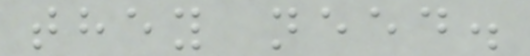they need.
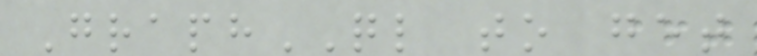GraphQL to get
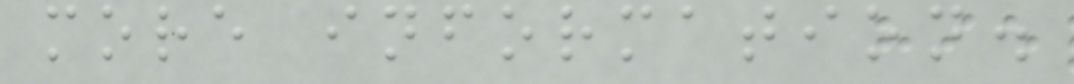more information.
